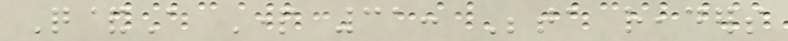Q&A Part 31: Beta readers
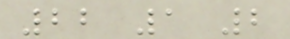22 1 2
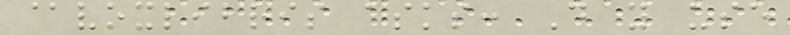@voxlibris asks: Do you use
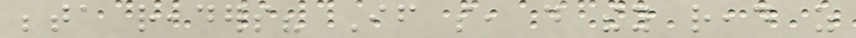beta readers? If so, do they read as
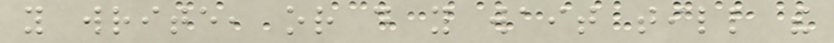you write, or do you wait till the
